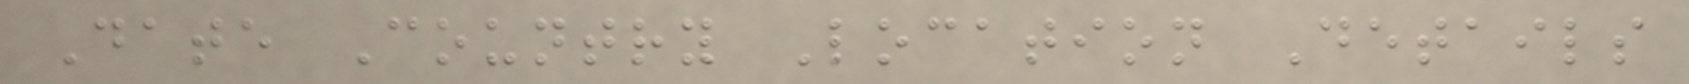Date Country Location Details
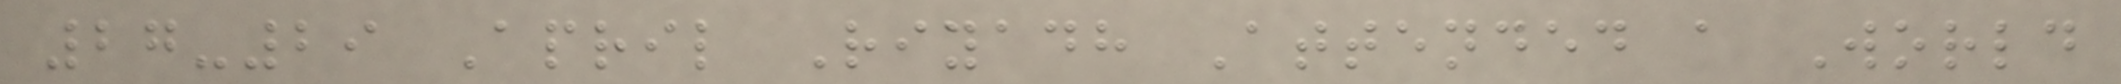27-29 April Riyadh Attended a World
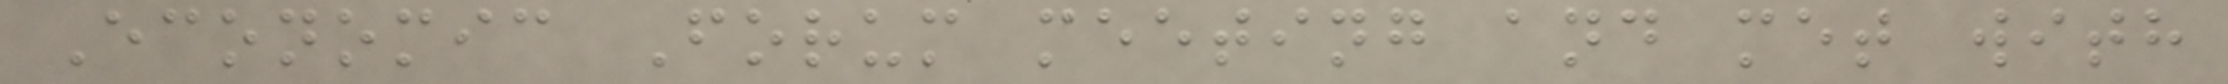Economic Forum meeting and met with
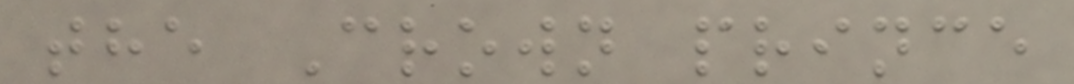the Crown prince
